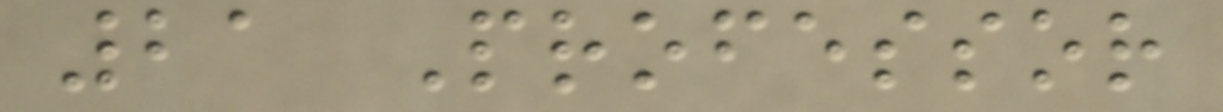21 Professor
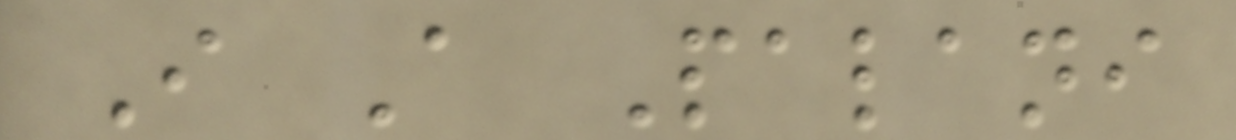I A Palani
